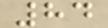84
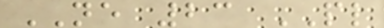NE 23 PL
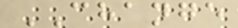CHANGE
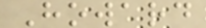Howard
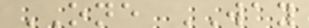ONE WAY
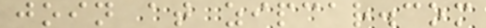join at zipcar.com
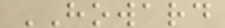HOWARD
